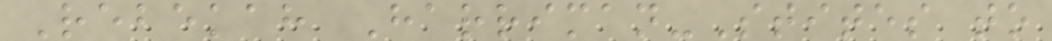Rebekah Harriman-Stites to
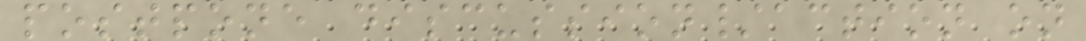postpone discussion/action on
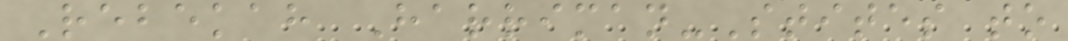Rebekah Harriman-Stites to
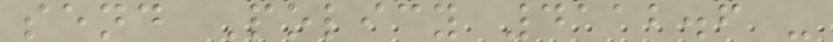send Policy 4112.6 -
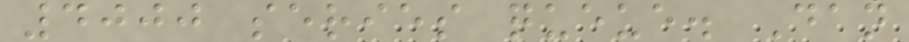4000 series queue. Dan
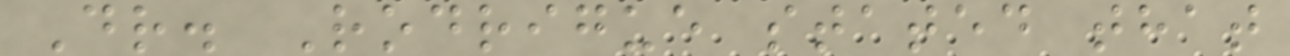Dr. Rodrigue stated that
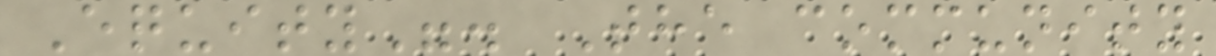Equity". The community
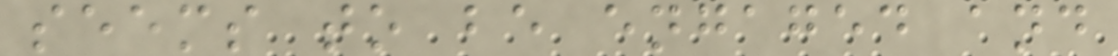seems to be engaged and
